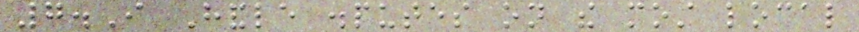7.I Handle disputes on the most local
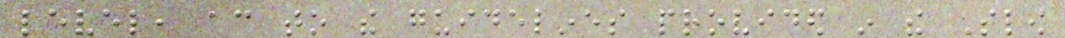level, according to the guidelines provided in the Slow
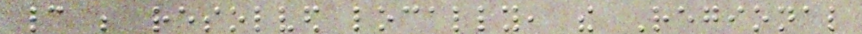cannot be resolved locally, the Regional
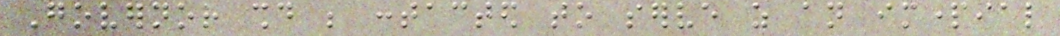Governor should be contacted to serve as an impartial
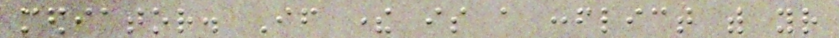mediator. If there is a conflict with your
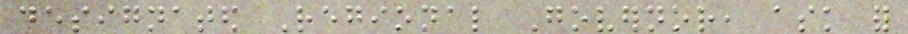designated Regional Governor, ask for
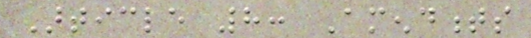Article 8: Amendments
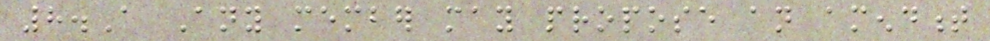8.A Any member may propose an amendment
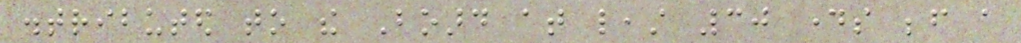distributed to the Board at least 30 days before a
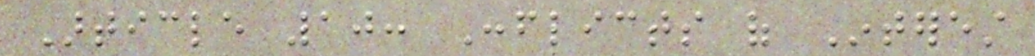Article 10: Conflicts of Interest
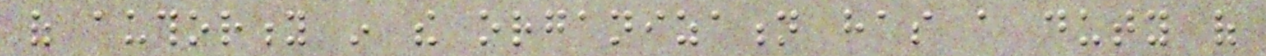of authority in the organization has a duty of
